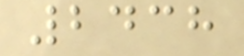2438
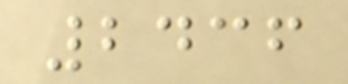2436
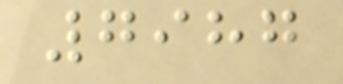7987
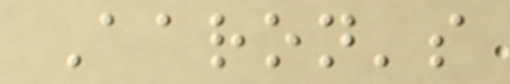Aaron's
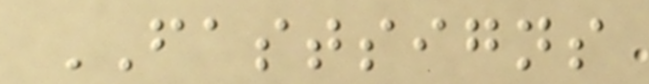FASTSIGNS
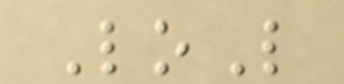LoL
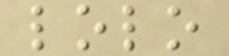lolo
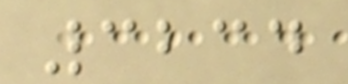3234
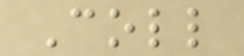Coll
